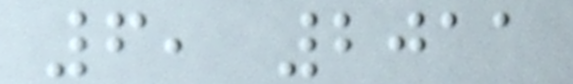6, 2011
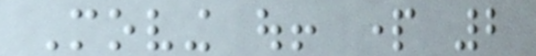Moving out! part 2
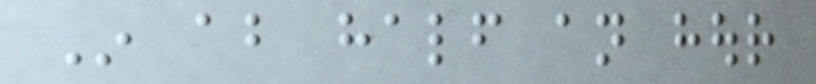In about half an hour
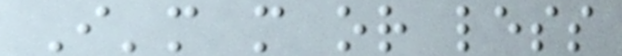I'm more or less
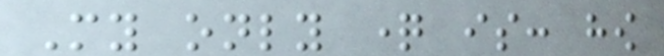My only question is: how
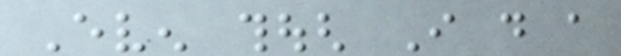Even though I do a
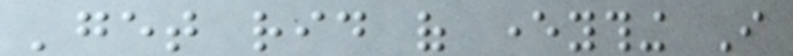'get rid of everything I
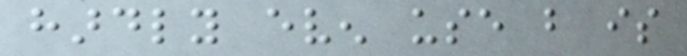hardly even use but is
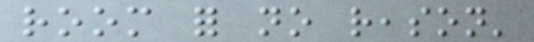room for no reason'
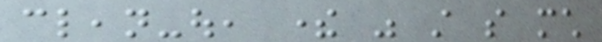clean-out, there was still so much
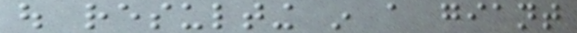out resulting in a giant
